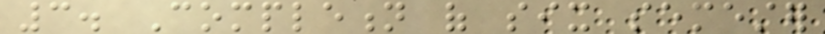3. Completion of six semester
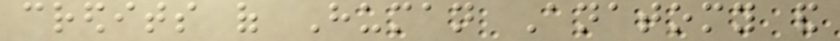credits of Human Anatomy and
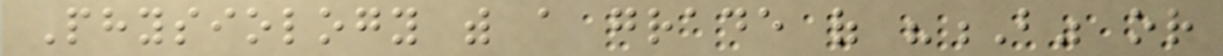Physiology with a grade of "B" or
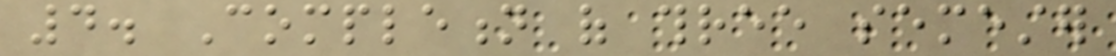4. Completion of three semester
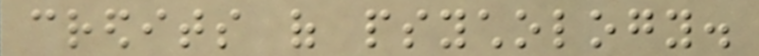credits of psychology.
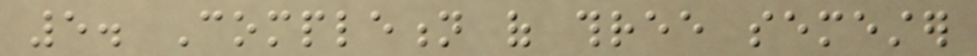5. Completion of three semester
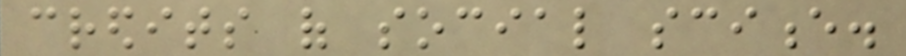credits of social science.
